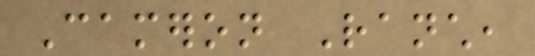Cameron Ranch,
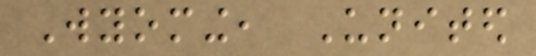Wyoming, United
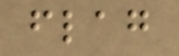flag
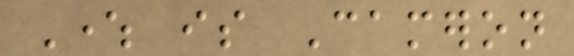Where is Cameron
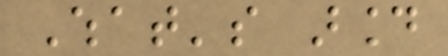What's around
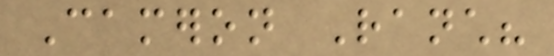Cameron Ranch?
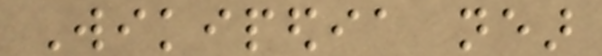Wikipedia near
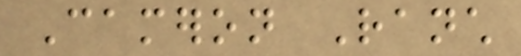Cameron Ranch
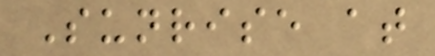Sunrise at
